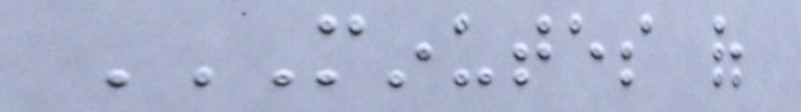MINUTES OF
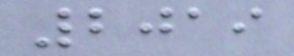2019
